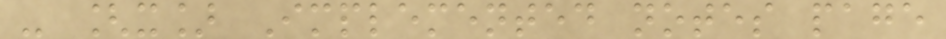- [x] Implemented notes page
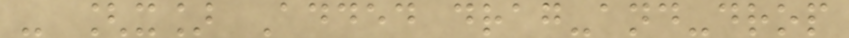- [x] Added drag-and-drop
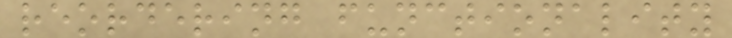reordering functionality
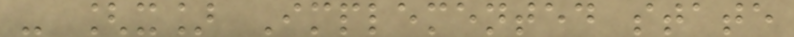- [x] Implemented state
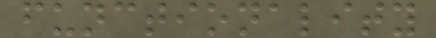functionality
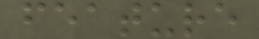feature
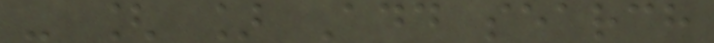- [ ] Add search
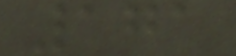171
